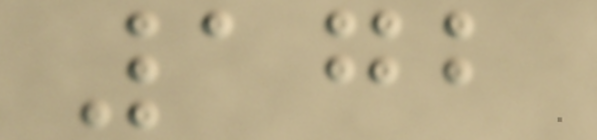172
